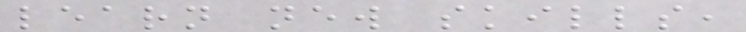learn new skills,
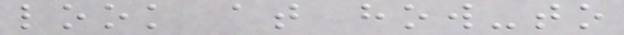look at how-to
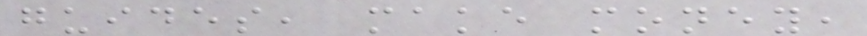guides, make money,
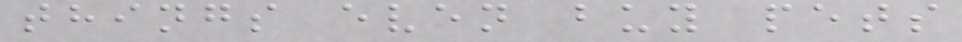things even buy pets
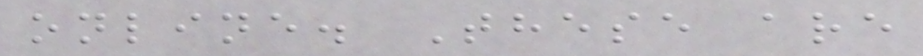online. These are
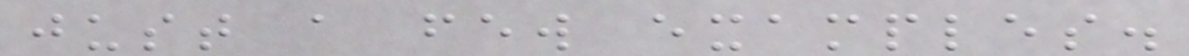just a few examples.
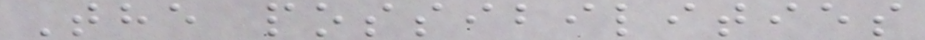The possibilities
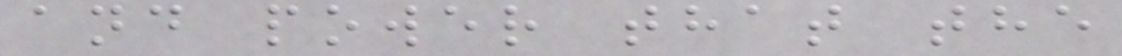and power that the
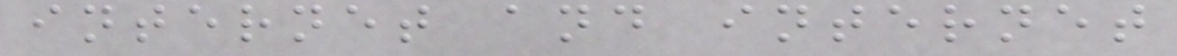internet and internet
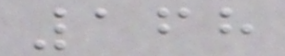168
